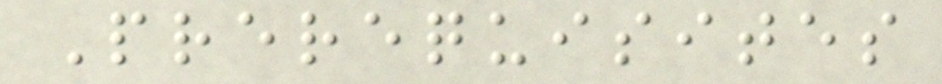Prerequisites
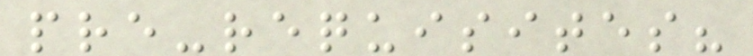pre-requisites?
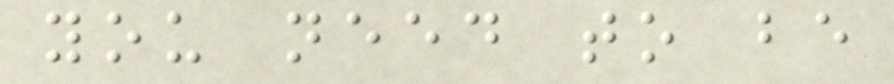you need to be
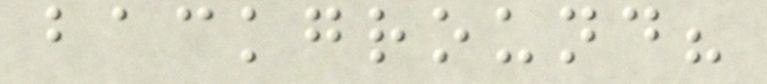background?
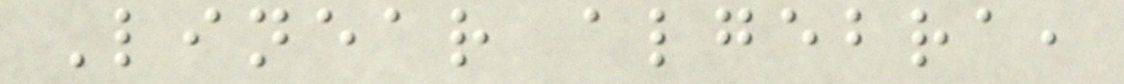Linear algebra,
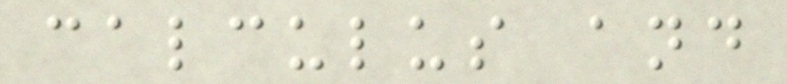calculus and
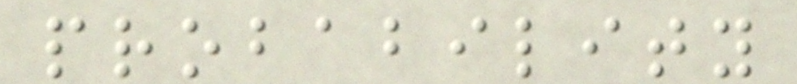probability
